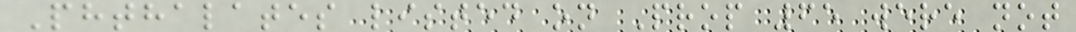Phthalates listed on Prop 65 were not
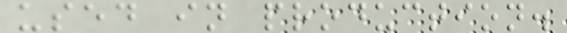used in production.
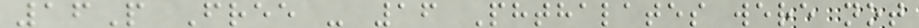16P Free - 16 Phthalates were not
